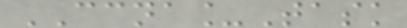CCNA_Task
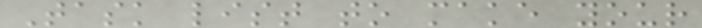Task list to make your
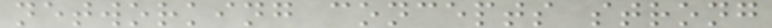networking concepts strong
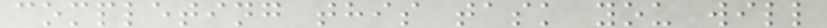completing this task you will
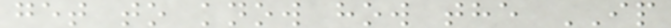get to know how the IP
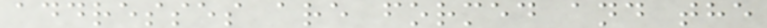addresses are formed and the
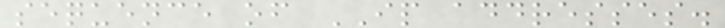sequence of IP addresses.
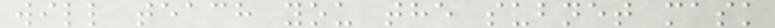will teach you the subnet mask
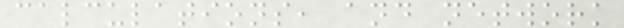calculations, and network
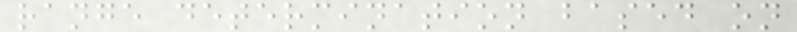range determination based on
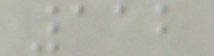112
